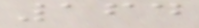164
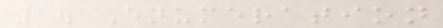1. Enumeration
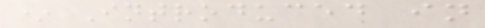* Introduced in
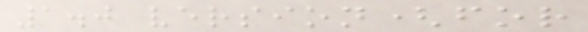1.0 version(for
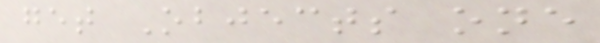get Objects one
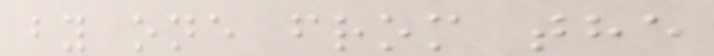by one from the
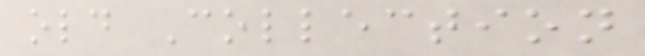old Collection
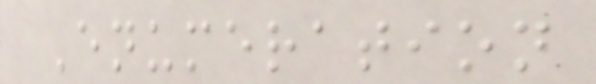Enumeration
